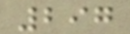297
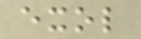exol
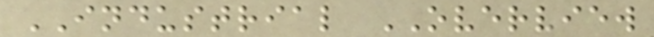INDUSTRIAL OVERVIEW
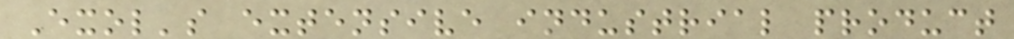Exol's extensive industrial product
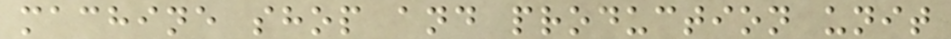machine shop and production unit
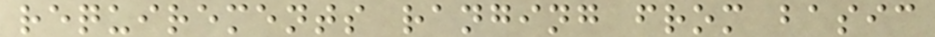requirements ranging from basic
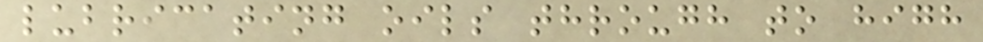lubricating oils through to high
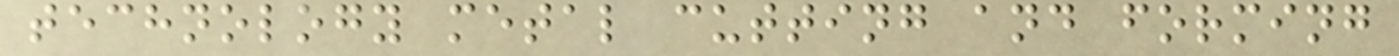technology metal cutting and forming
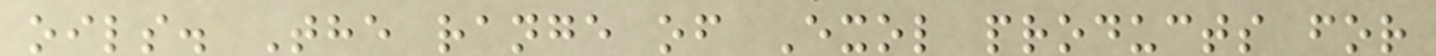oils. The range of Exol products for
